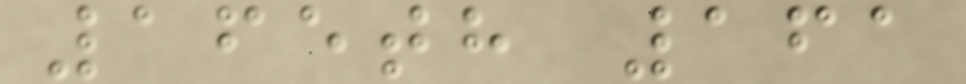165th 161
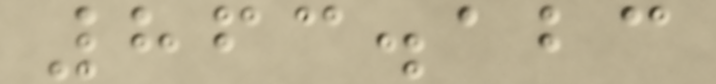863.123
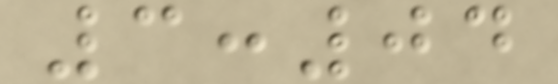3:04
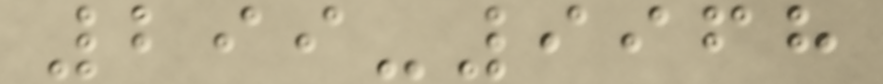299-9968
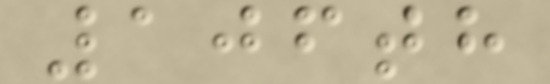106th
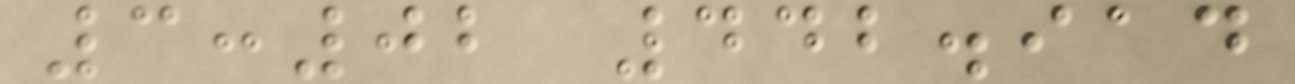3:02 442.914
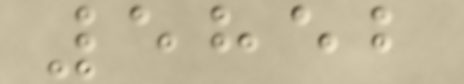5852
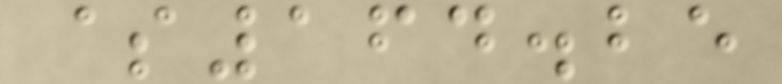$164.25
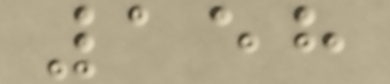158
